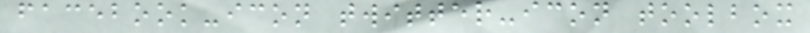facebook-icon twitter-icon toolbox
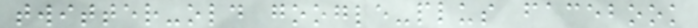twitter-old google-plus facebook
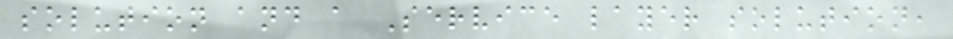solution and a Service layer solution,
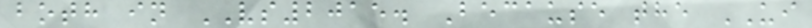both in VS2015. Because the UI
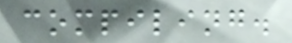compiling.
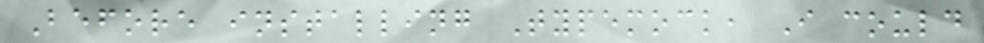Before installing Typemock, I could
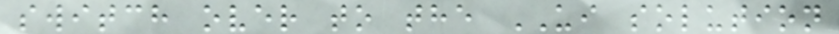switch over to the UI solution
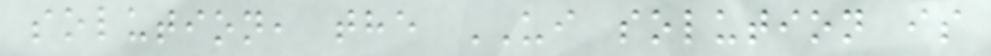solution, the UI solution is
